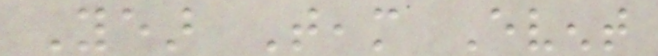Year Team Event
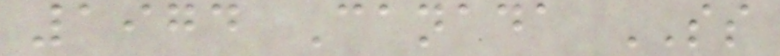1974 Canada SS
